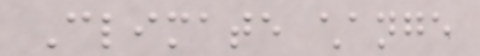Climate change
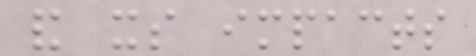and its impacts
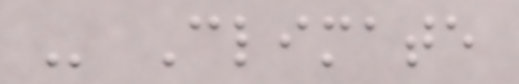- Climate
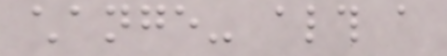change- although a
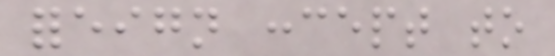foreign concept to
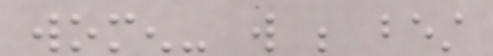women- will be best
